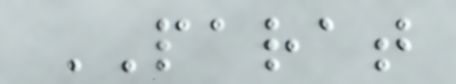PARAT
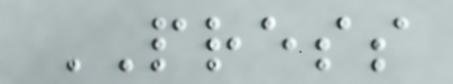PRESS
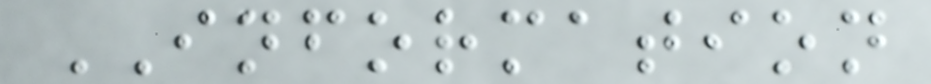INFORMATION
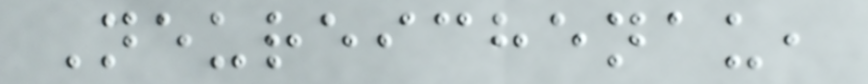Neureichenau,
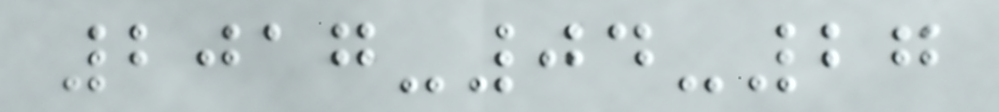2017-04-27
